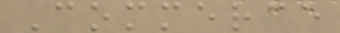Commerce
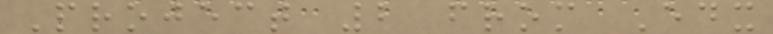Project 2 from Edx
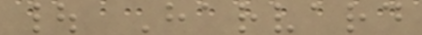| Harvard
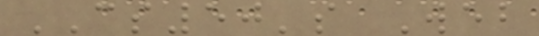CS50's Web
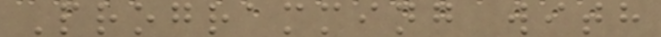Programming with
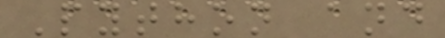Python and
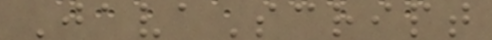JavaScript
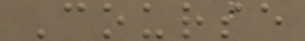Course
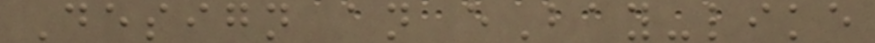Design an eBay-like
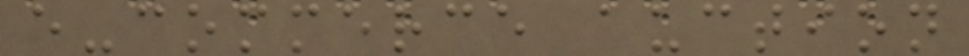e-commerce auction
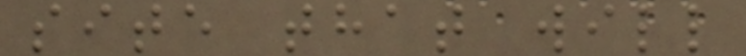site that will
